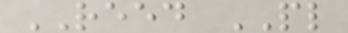REED PL
